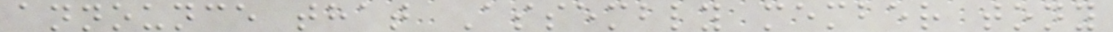announce that Assembly member tony
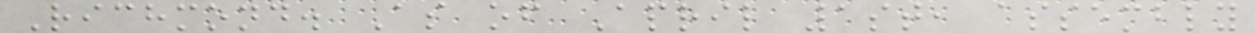Richmond. As of April 1st, assembly
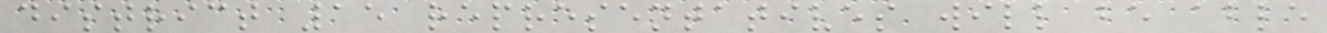district 15 representatives will be able
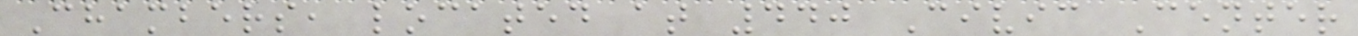Chambers, located at 440 Civic Center
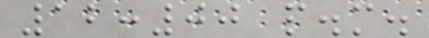12:00 p.m.
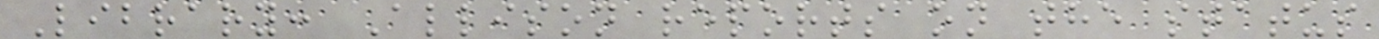Library: Allison reports on the status
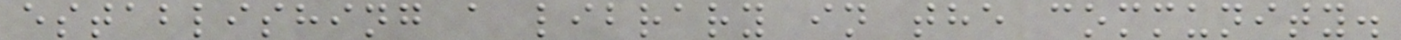establishing a library in the community.
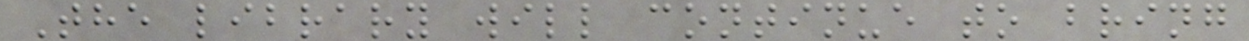The library will continue to bring
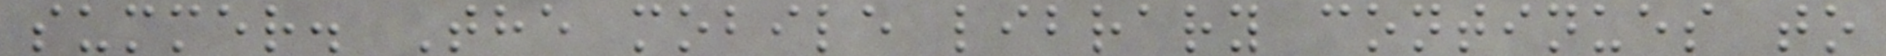summer. The mobile library continues to
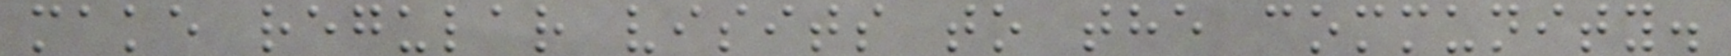make regular visits to the community.
